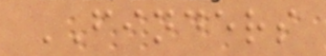FINDERS
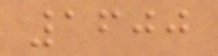1600
